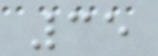35
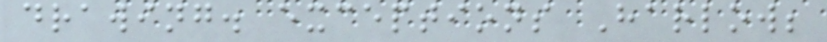drawing. exceptions Harlow;
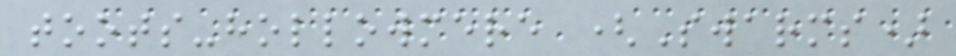toots-hollowmere (Swarms)
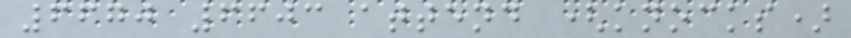6670 6603 attend (knocks)
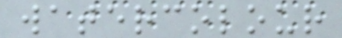watercolour
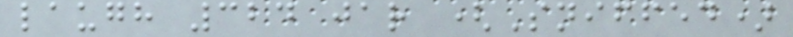laugh 324 jar (Sniffed)
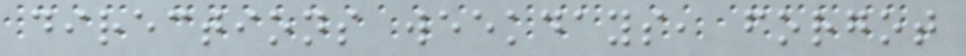directions weekdays, forgot
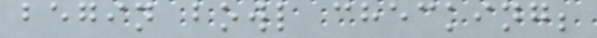begin bowl checking;
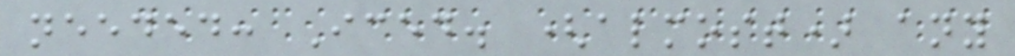needed: Iced. (almost) any
